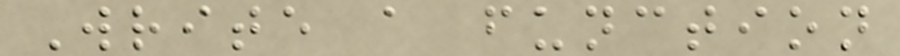Write a function
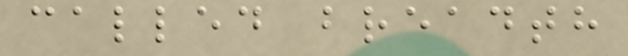called breadth
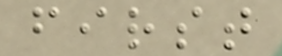first
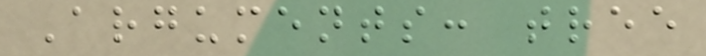Arguments: tree
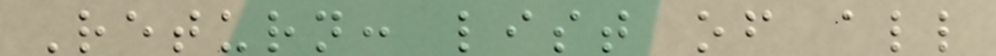Return: list of all
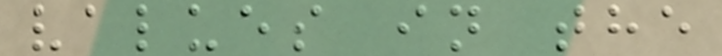values in the
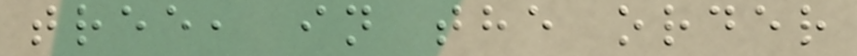tree, in the order
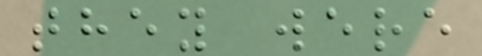they were
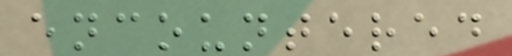encountered
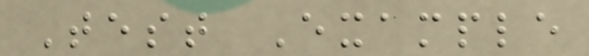Test Example
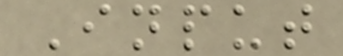Input
